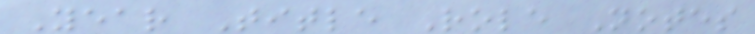Year Title Role Notes
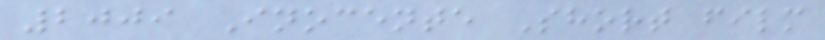2009 Inocente Short film
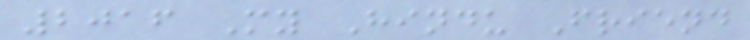2016 My Hindu Friend
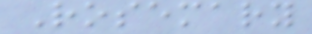Rosemary
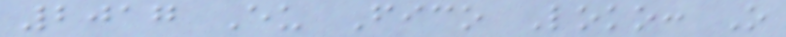2017 Eu Fico Loko: O
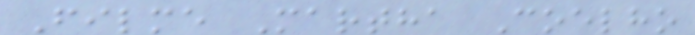Filme Martha Coelho
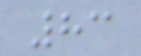83
